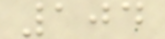104
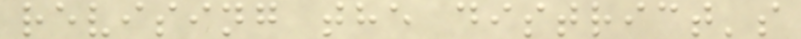revising the district's
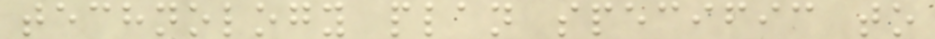technology plan specific to
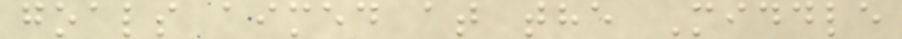goals aimed at the Middle
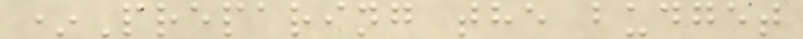*Preparing the budget
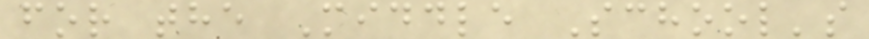for the Middle School's
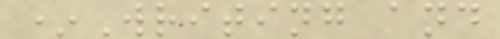*Writing and
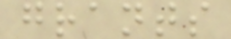grants
